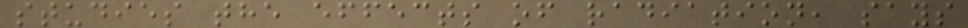studies the effects of radiation, says
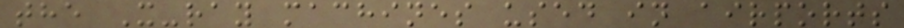the X-ray machines used in airports
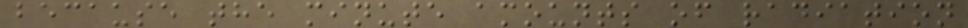because the minute amounts of radiation
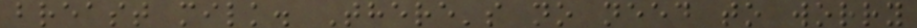breast milk. There's no need to worry
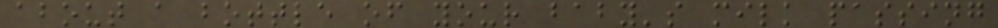about a bottle of your baby's milk passing
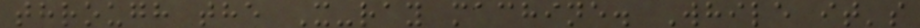through the X-ray machine. While it's
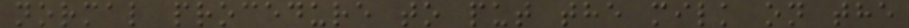normal procedure to put the milk on the
